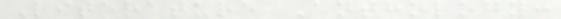Literature Anthology:
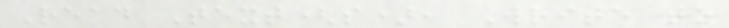Read Text(s), Write to
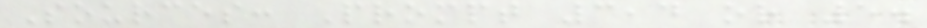Sources: Prompt 3,4 or 5.
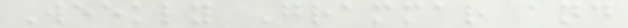Weekly Grammar and
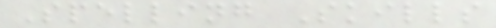Spelling Skills
